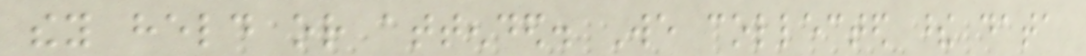they held or attended. We collected these data
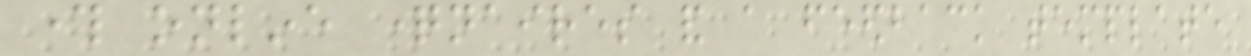through online questionnaires and a feedback template
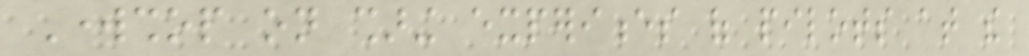Workshop on sharing experiences of pilots at the
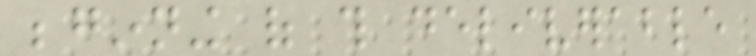beginning of this deliverable
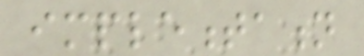implementation
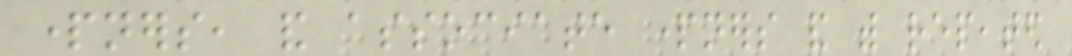partners, and associate partners and with repeated
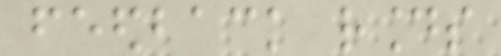feedback rounds
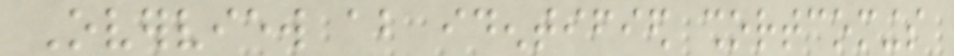Overview about identified shortcomings
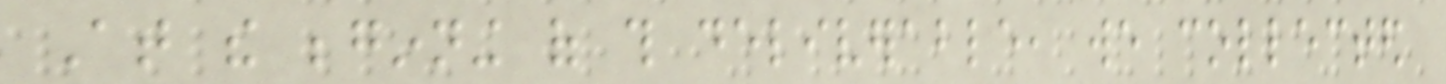At the beginning of this deliverable, we collected
